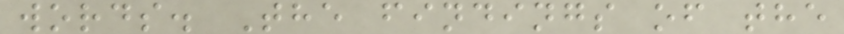words. The findings of the
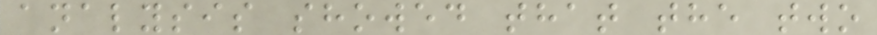analysis showed that the two
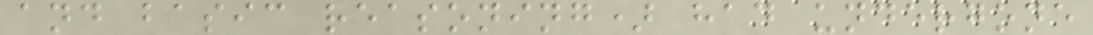and basic reasoning) had undergone
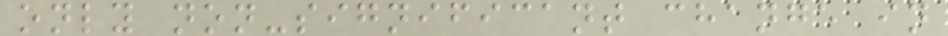only non-significant change in
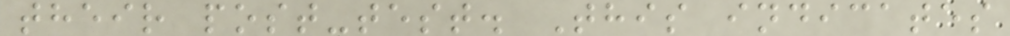their post-test. This indicates
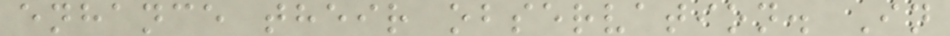enhance their observation. In
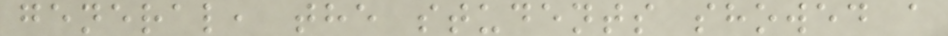general, the students showed a
